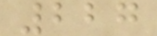227
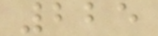225
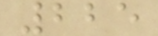225
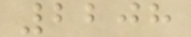2208
